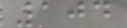104
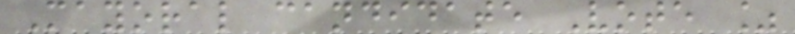Mayoral candidate Vote %
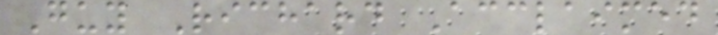Guy Richard Acclaimed
